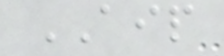AIP
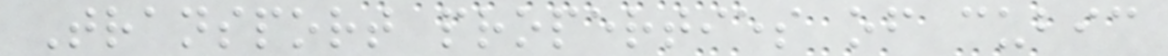Transport properties of cubic
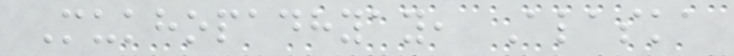Mukhopadhyay, Alaska
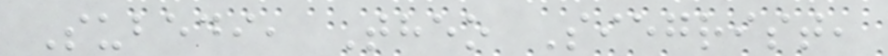Subedi, Theo Siegrist,
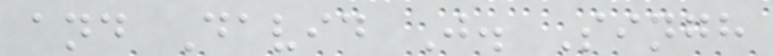and David J. Singh
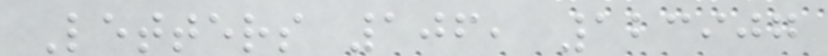Letters 106, 123907
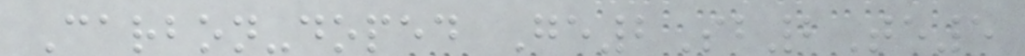Carbon-doped Ge2Sb2Te5
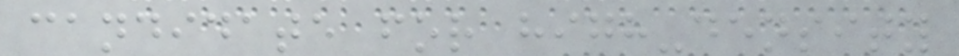candidate for high-density
